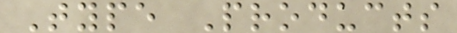Type Products
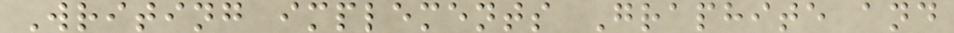Writing implements Graphite and
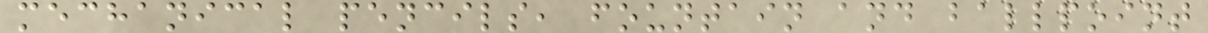mechanical pencils, fountain and ballpoint
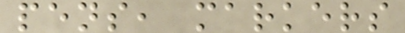pens, markers
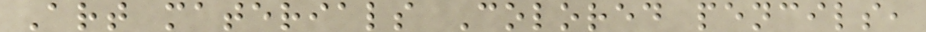Art materials Colored pencils,
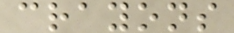crayons
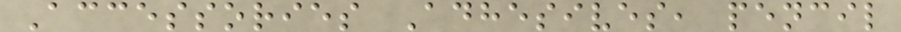Accessories Adhesives, pencil
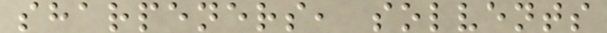sharpeners, solvents
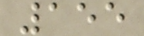155
